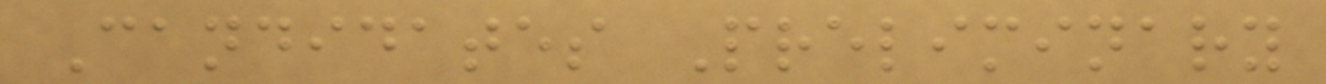Candidates Preliminary
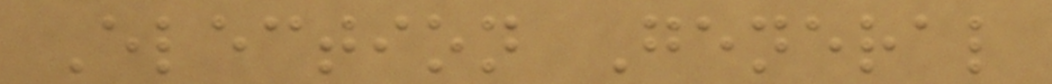Election General
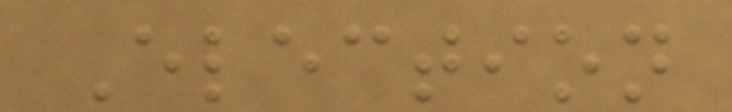Election
